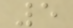5
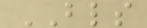BLS
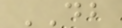DB
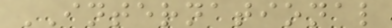INTERNATIONAL
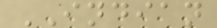INDIAN
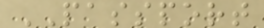PASSPORT
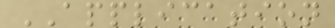APPLICATION
